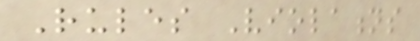Rules Violations
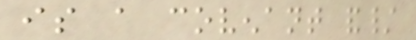is a covenant and/
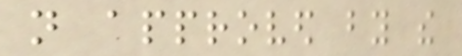not approved by the
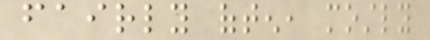fairly often, mostly
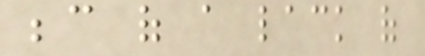because of a lack of
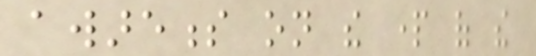awareness on the part of the
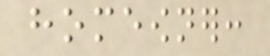homeowner:
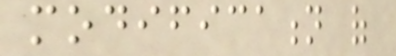modification of
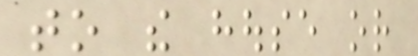to the house or
